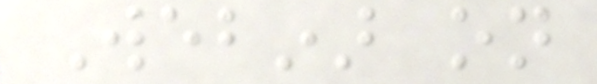Webinar on
